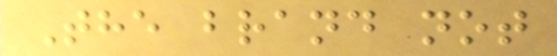The brand not
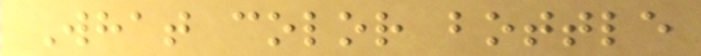What color bottle
